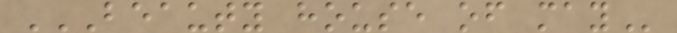BEAUTY HOUSE OF MAY
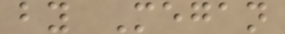by Megan
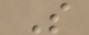S
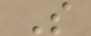S
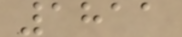1811
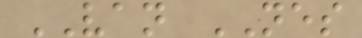VAN NES
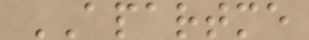APARTME
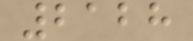2128
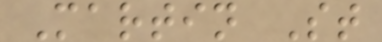Martin St
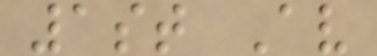1st Av
